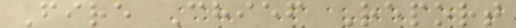Fire Chief Report
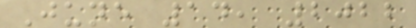June 14, 2022
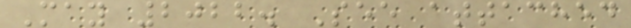May 2022. See attached
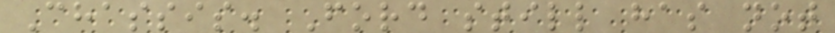Chassis. Ford still has not
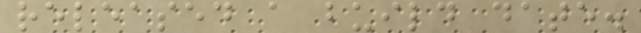released a build date.
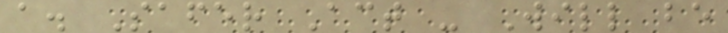a. Safer Act - Will be
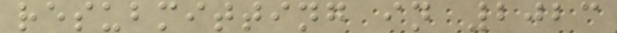resubmitting in 2023
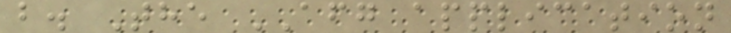b. The AFG application
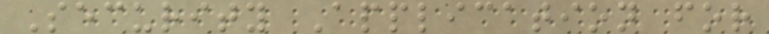Security Application for
